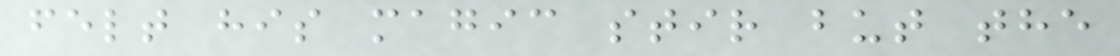felt his magic stir but the
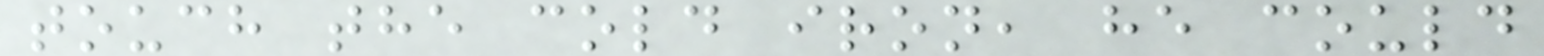touch the cold iron, he could
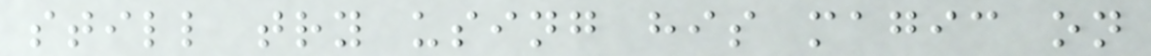still try using his magic on
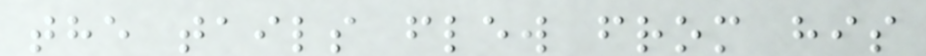the tails flew from his
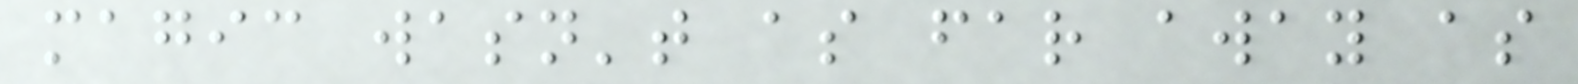magic wasn't as far away as
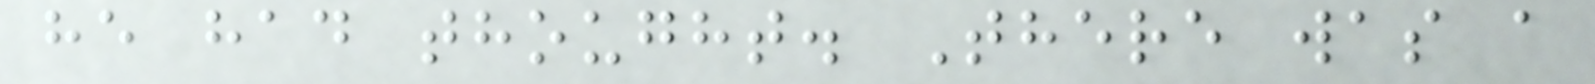he had thought. There was a
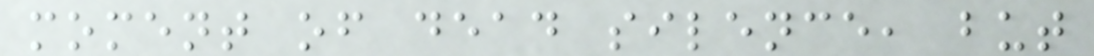moment of dead silence, but
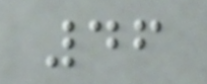46
